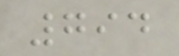794
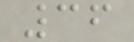36
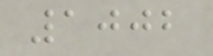1002
